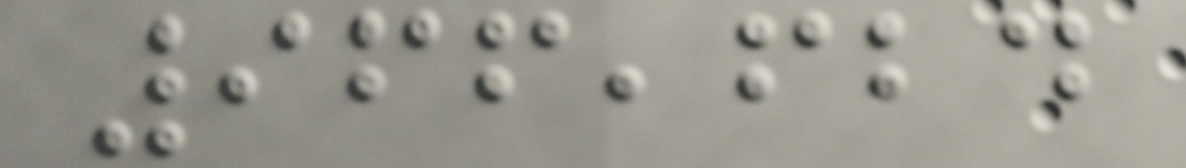966,624
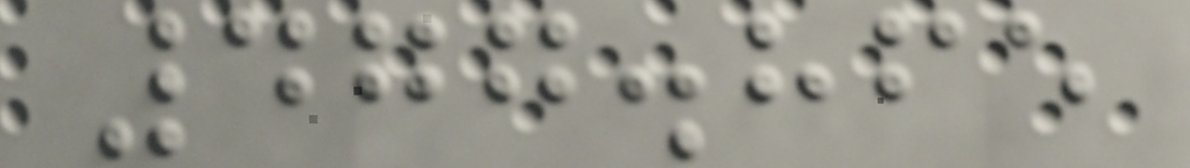477.865
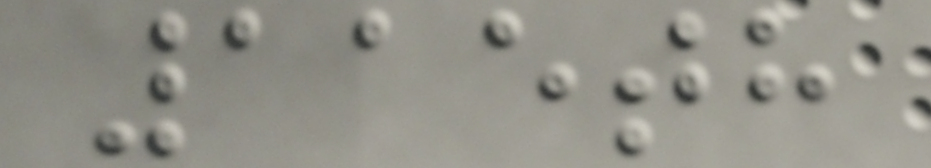115th
